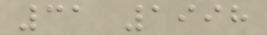31 1998
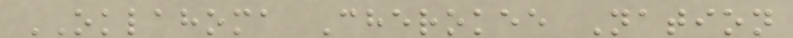OKLAHOMA Cherokee Nation
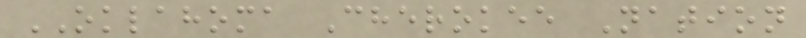OKLAHOMA Cherokee Nation
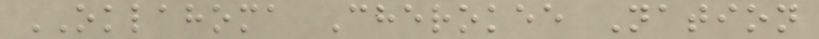OKLAHOMA Cherokee Nation
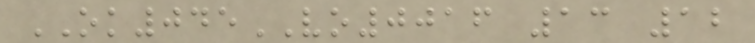OK045VO0016 13 12
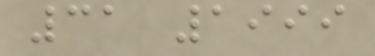31 1999
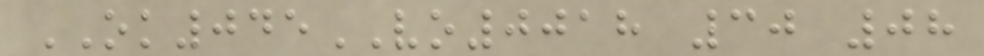OK045VO0018 30 08
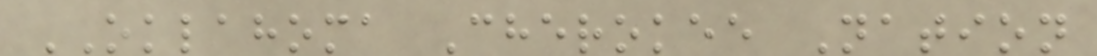OKLAHOMA Cherokee Nation
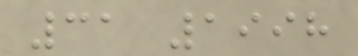31 1998
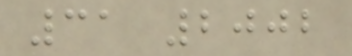31 2002
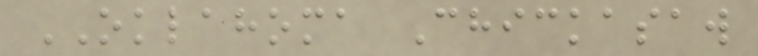OKLAHOMA Chickasaw
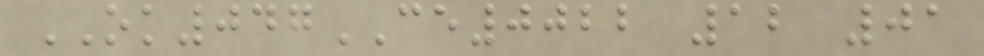OK047CE0022 12 01
